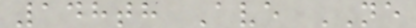148th Ave NE
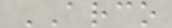ARCO
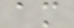am
